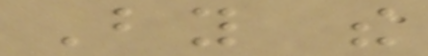By the
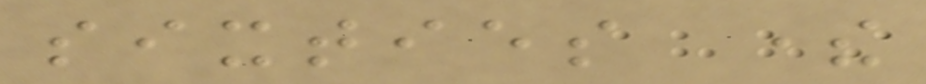sixties there
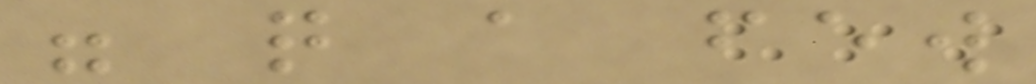were quite a few
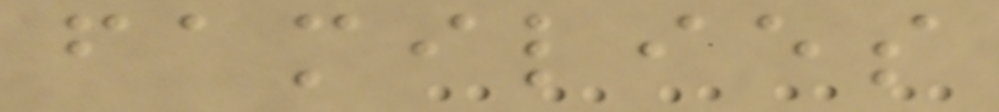families
